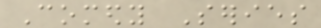Comedy Series
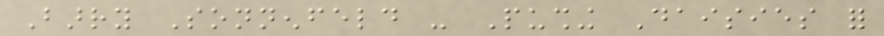Barry Sonnenfeld - Pushing Daisies for
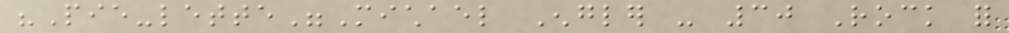"Pie-lette"Michael Engler - 30 Rock for
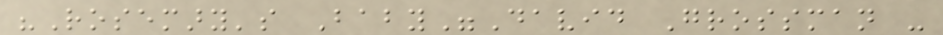"Rosemary's Baby"David Grossman -
